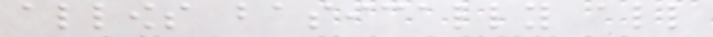allows basically all
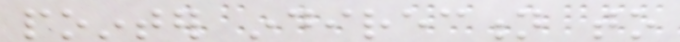pointer indirection to
